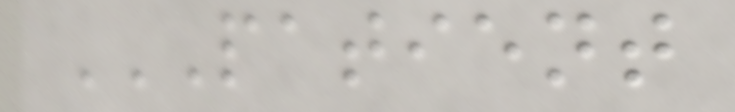PATIENT
